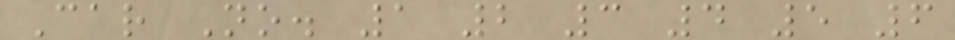Car No. 1 2 3 4 5 6
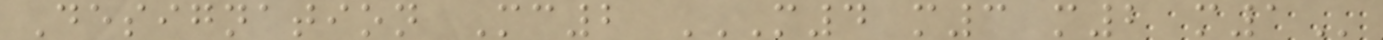Designation Mc2 M4 M3 M2 M1
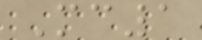Mc1
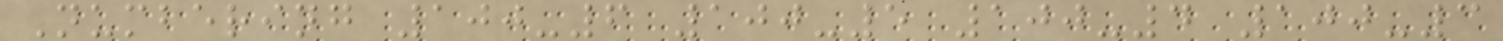Numbering 100-6 100-5 100-4 100-3
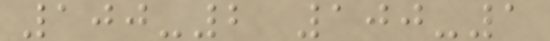100-2 100-1
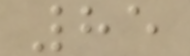85
